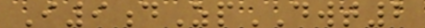I9dZpDWT2
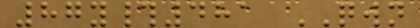87y#481 QWN
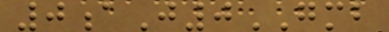0aJ0GMB
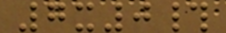7x0#
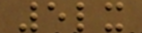5lx
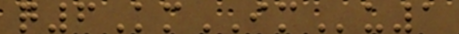q6KmIMu1
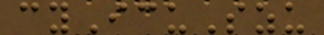cyIcuSzu
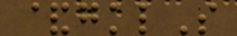&gklS
